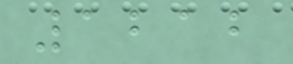1212
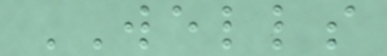WELLS
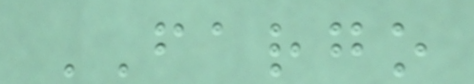FARGO
